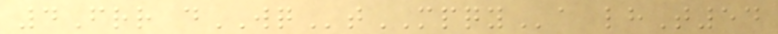4Frr dWQtMPQYa lhT54
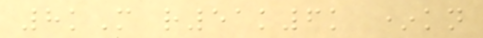8kM r51k6k *kn
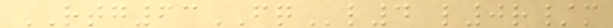RTG63FQl4 l0r/m
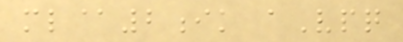ml@2ik aVpq
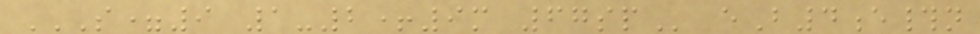S=9 1-2+9M 67SP eB4e#n
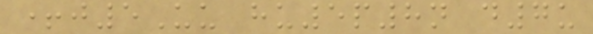+j5Uu hu5p8n d7u
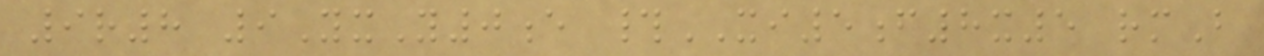9r8 9YxY0e #XI5f8x5 rmB
